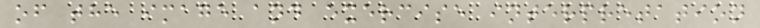of the image and exercise interpretation
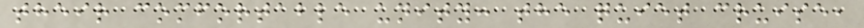their comfortable unity: the quiet cruise,
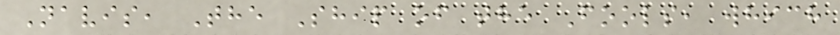Navis, The Ship of the Fools, which
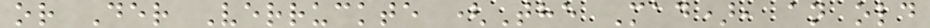or Der Verruckte (The Mad), an old
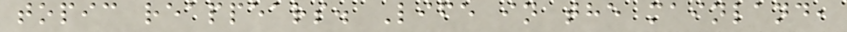topic reappears. Life in the mainland,
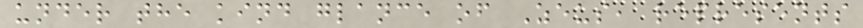under the kind glance of Zeus, represents
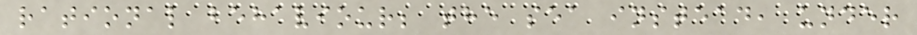rational behaviour; the sea instead, under
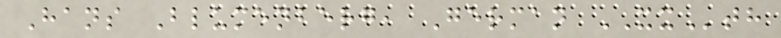Hans Blumenberg, German XXth
